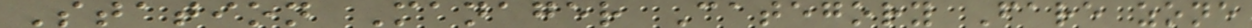Station Manager Category Fare zone
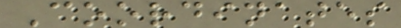Coordinates
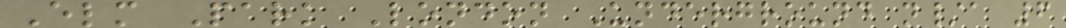Elm Park London Underground n/a 6
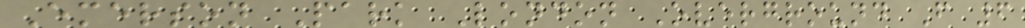Emerson Park London Overground F 6
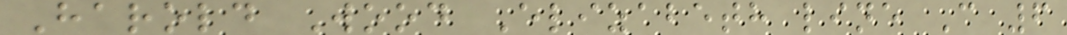Harold Wood Elizabeth line C 6
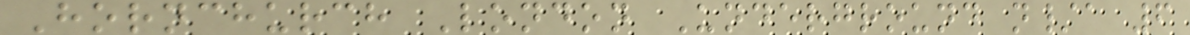Hornchurch London Underground n/a 6
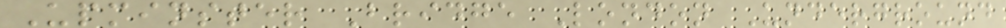Upminster Bridge London Underground
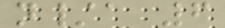n/a 6
